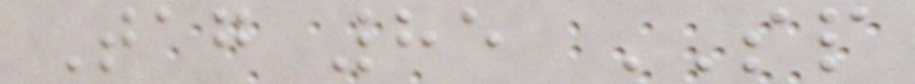Tag 85 SP
